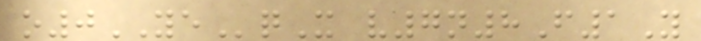o0YEqX v7n8F1Y
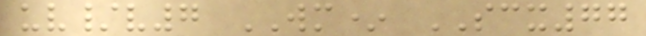uv/v7 WM* SCX77
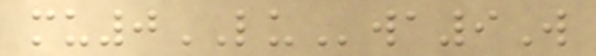mu0LUwa9W
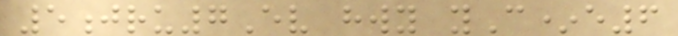5jru7Ev hwy yC*e6
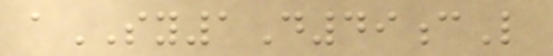aSY1D49cL
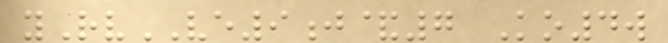yRvVE9j&7 Ko4w
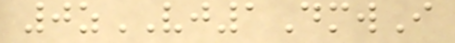0zVJ1DmwI
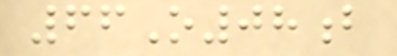66O08b
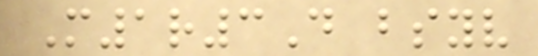M1r3D bsyv
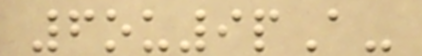6ou9pA-
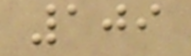109
